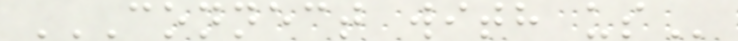CONNECT WITH US
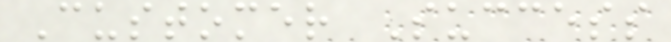Customer Success
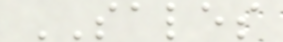SALES
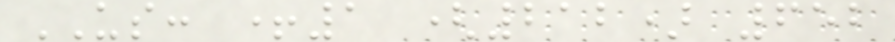US: +1 (212) 652
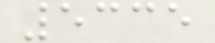5335
